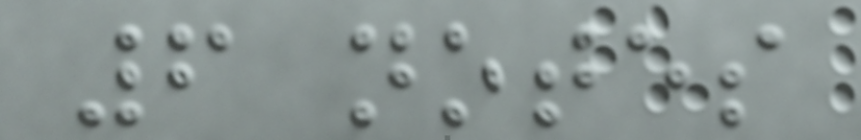6 notes
